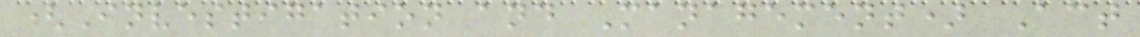(Investigation and Management) Act
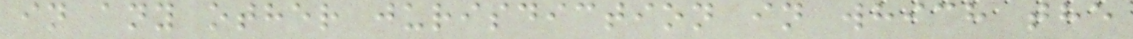in any other jurisdiction in which the
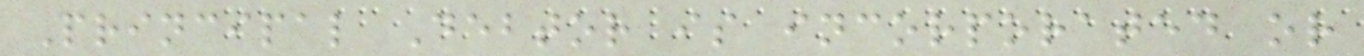Principal Debtor is incorporated or
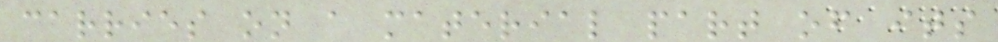carries on a material part of its
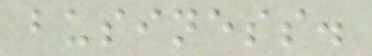business.
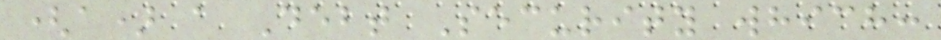(a) a Debt Security which:
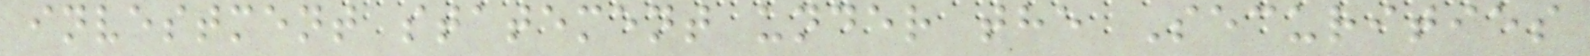investment statement under the Securities
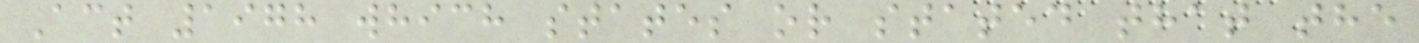Act 1978 which states or stated that the
